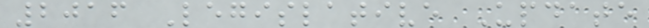2016 Legislative Update
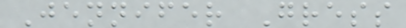Jennifer Gress
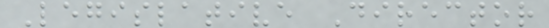Legislative Director
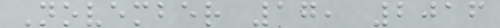November 17, 2016
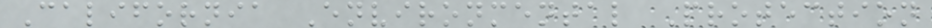California Environmental Protection
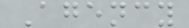Agency
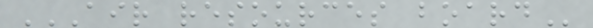AIR RESOURCES BOARD
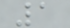1
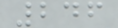246
